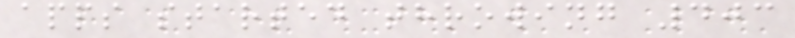apps started throwing 403
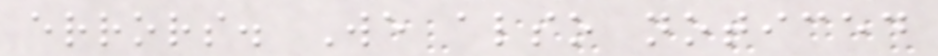errors. We also noticed
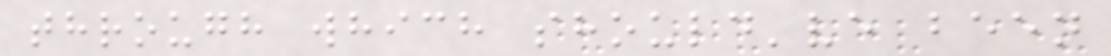through which should've been
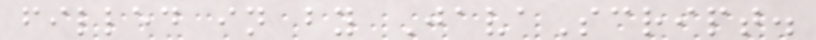filled in by JavaScript.
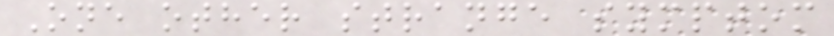One other strange symptom
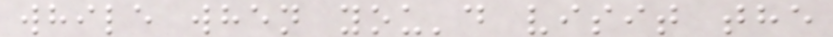while when you'd visit the
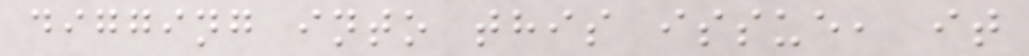digging into this issue, it
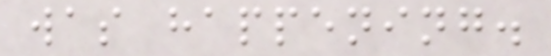was happening.
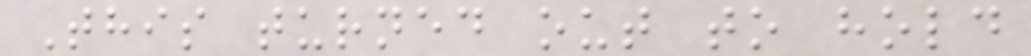This turned out to hold
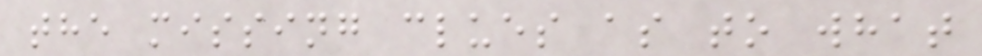the missing clues as to what
